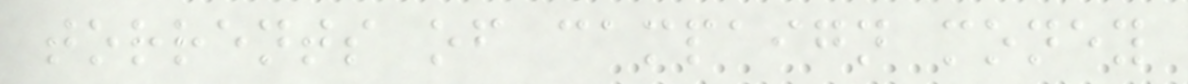torrents of campaign money
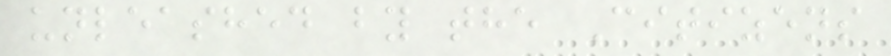unleashed by the Citizens
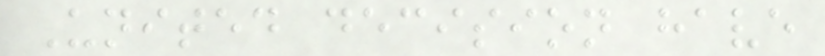United decision have
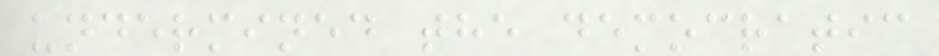undermined the democratic
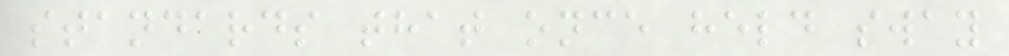standards that once held sway
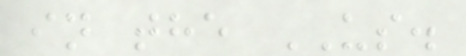in the US.
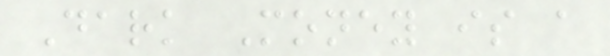Dark Money is a
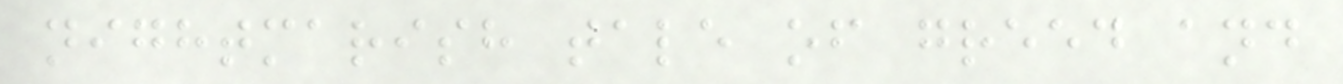nightmarish tale of greed and
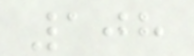108
